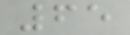65
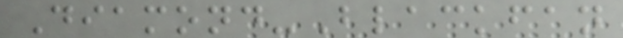Diamond-Blackfan
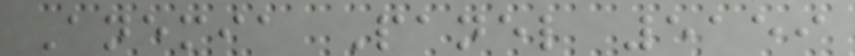Anemia Panel 5159
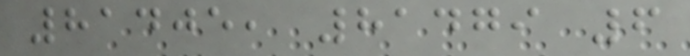81405, 81479 6
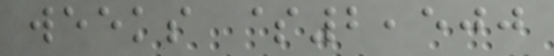weeks $2,500
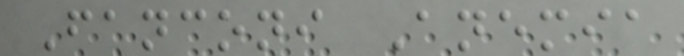Fanconi Anemia
